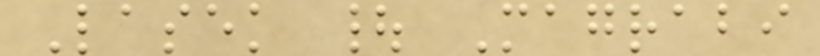Lasek | Magrabi
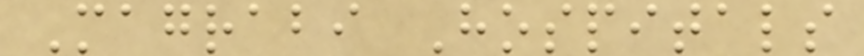Magrabi Hospitals
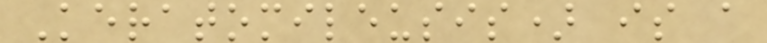Keratomileusis) is a
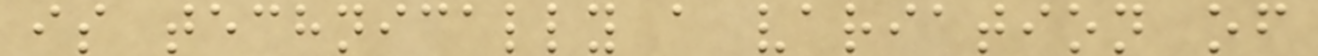is technically a variation of
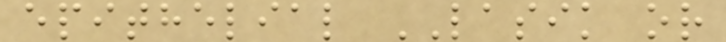epithelial LASIK or
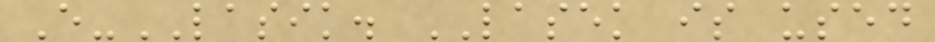E-LASIK. LASEK is used
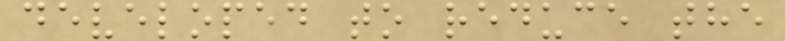developed to reduce the
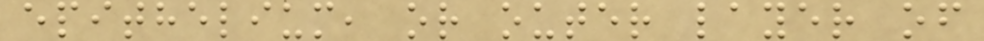epithelium, or outer layer of
